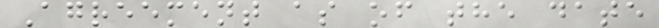Agreement as of the date
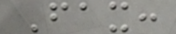Fax:
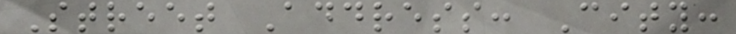Street Address: City:
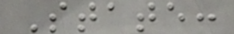State:
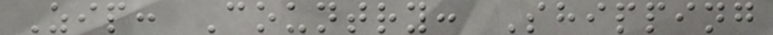Zip: Country: Shipping
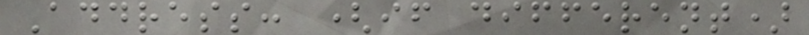Address: (if different)
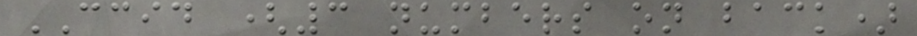CCID (3 numbers on back)
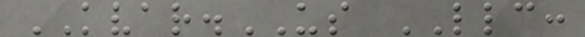KVAR.US LLC:
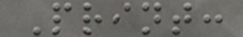Print:
